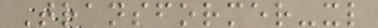Transformer-xl
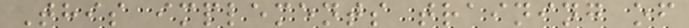This implements training of
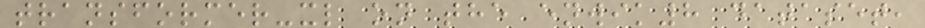transformer-xl on the enwik8 dataset,
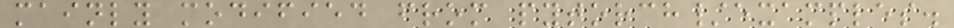mainly modified from pytorch/examples.
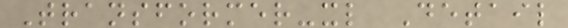Transformer-xl Detail
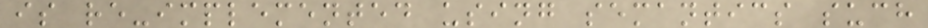is re-implemented using semantics such
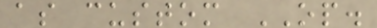as custom OP.
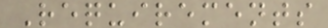Requirements
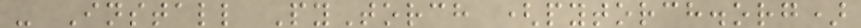- Install PyTorch (pytorch.org)
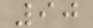90
